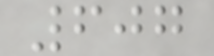607
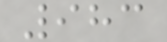983
